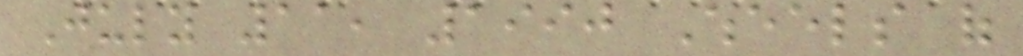July 11, 1990 Wheels of
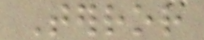Terror
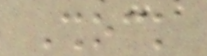Shock
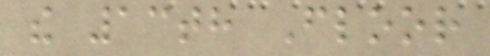the 13th Floor
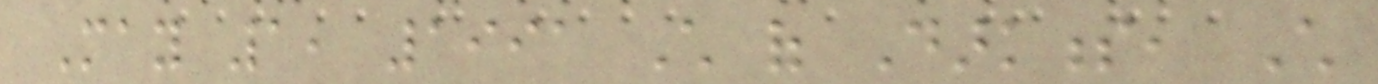May 1, 1991 Child of Darkness, Child
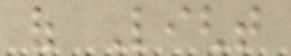of Light
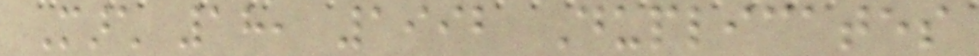March 18, 1992 Duplicates
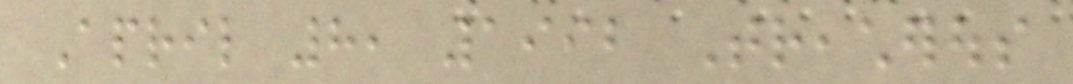April 8, 1992 Treacherous
